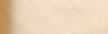831
